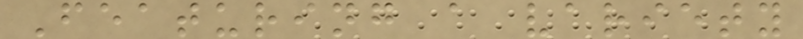Featuring a variety
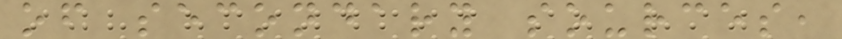of secondary sources,
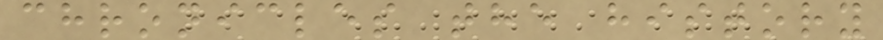chronicles the history
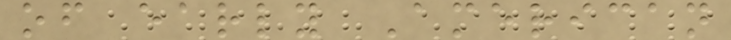of early American
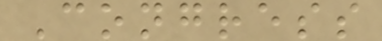Congress
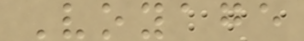Voyage
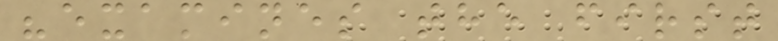"examines the first
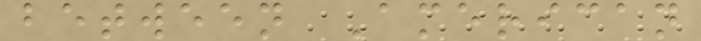between American
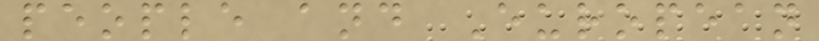people and European
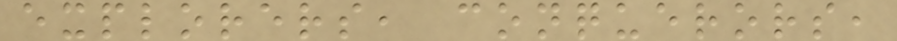explorers, conquerors,
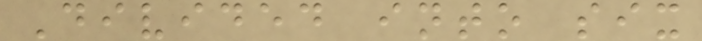Divided into six
